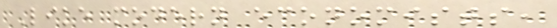Like modern economists,
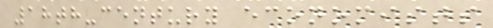18th-century economists
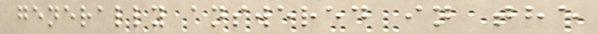generally answered in the
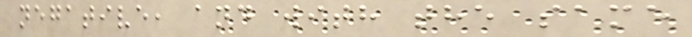negative, and with the same
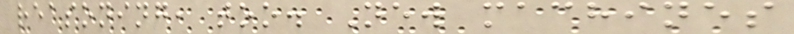reasoning, too. New machines
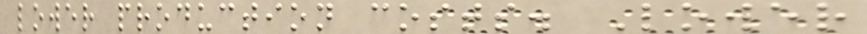lower production costs. Lower
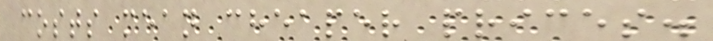costs mean cheaper prices.
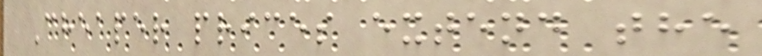Cheaper prices extend the
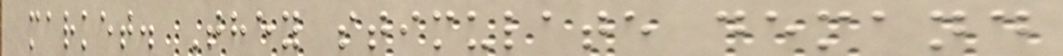market. They stimulate demand
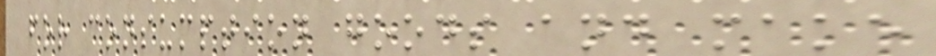for consumption goods and make
